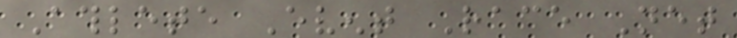Athlete Event Race Net
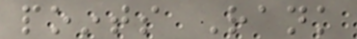points Rank
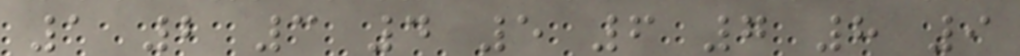1 2 3 4 5 6 7 8 9
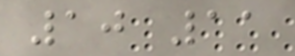10 11
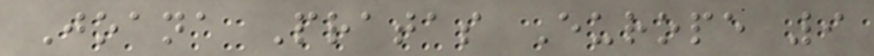Joana Pratas Europe 9
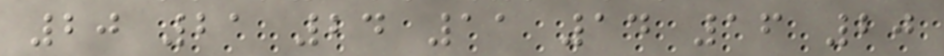20 21 24 11 14 16 20
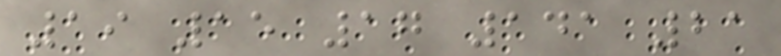19 15 17 141 21
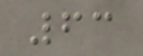63
